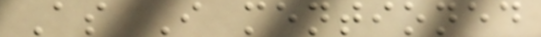As I mentioned
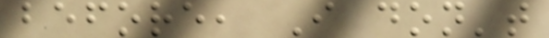before, I don't
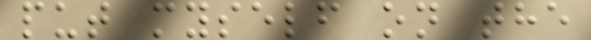put myself on the
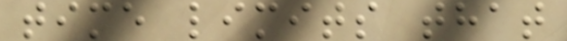time limits that
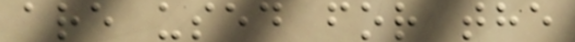are used for the
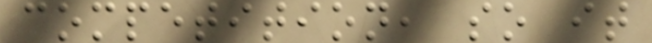competition, so it
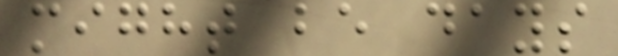might be days
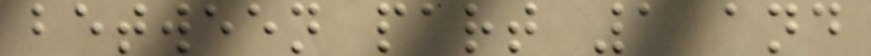between part 1 and
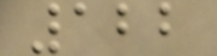122
